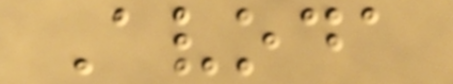Avoda
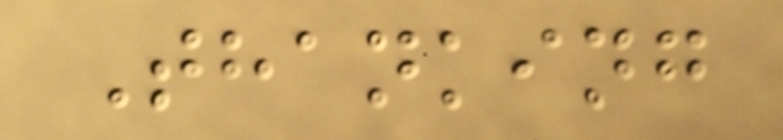Thanking
